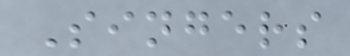Singers
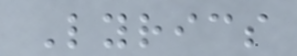Lyrics
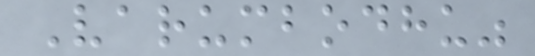Varumbodhu"
